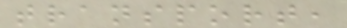transport,
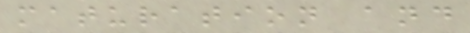maturation and
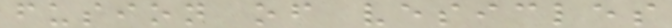fusion of vesicles
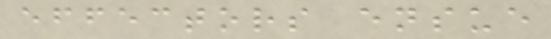effectors ensue
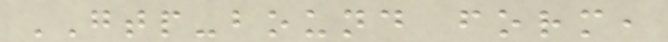GTP-bound form,
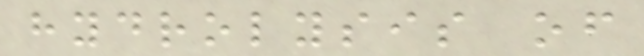hydrolysis of
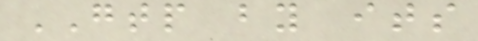GTP by its
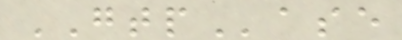GTPase
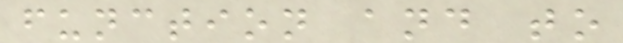function and to
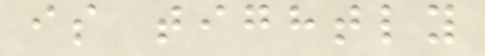is tightly
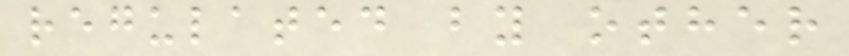regulated by other
